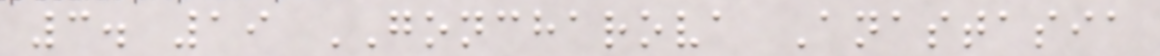3. 19 GONCHAROVA Anastasia
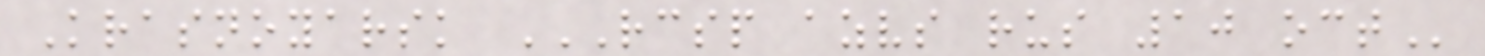Krasnoyarsk RCSP AZVS RUS 10 OCT
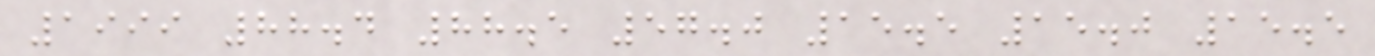1999 88.4 88.5 57.0 15.5 15.0 15.5
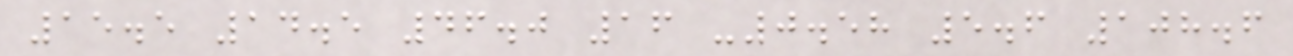15.5 14.5 46.0 16 -0.58 5.6 108.6
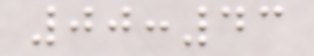00:43
